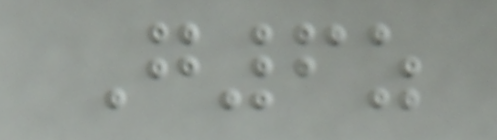G6z
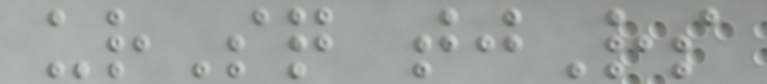urSq tjRs
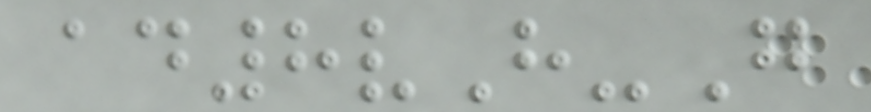ad8vH-G
